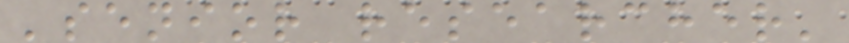'senior researcher'
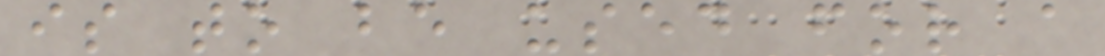is to be used for a
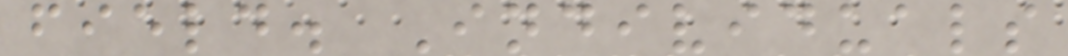field. Individuals
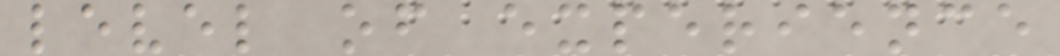level of experience
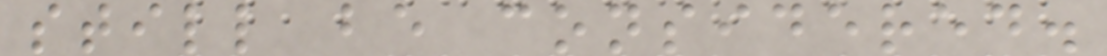still be considered.
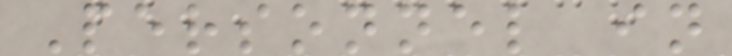Personnel in
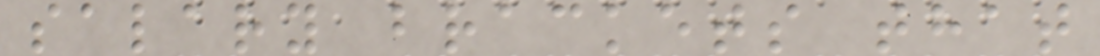salary brackets that
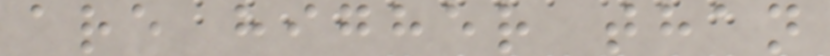are higher than
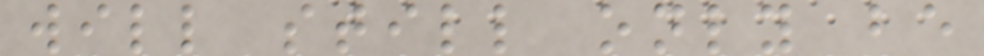will still only be
